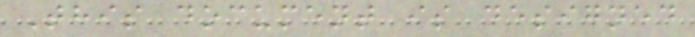This document is designed
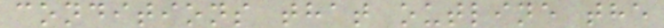conditions that outline the
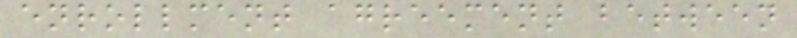enrollment agreement between
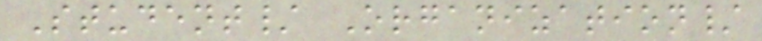Student/ Organization/
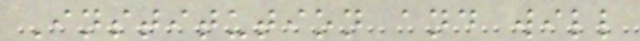Institution and will
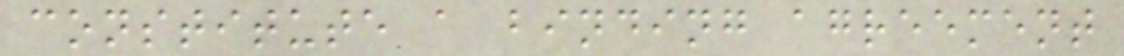constitute a binding agreement
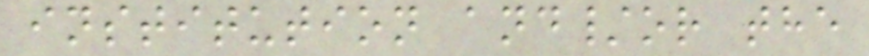institution and/or the
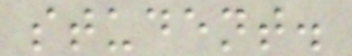student.
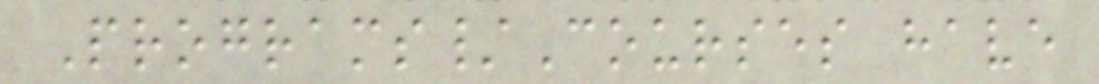Programs/Courses have
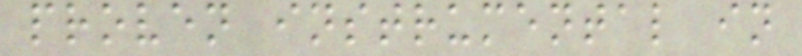proven instrumental in
